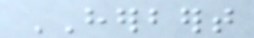HERBERT
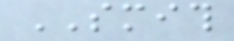SMITH
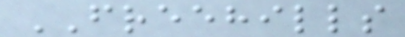FREEHILLS
